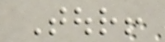Tour!
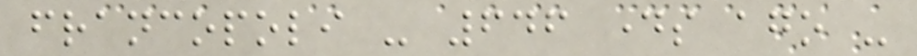francopoli - 646 days ago -
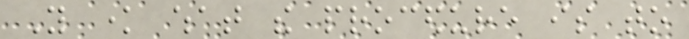You know what the procedure is to
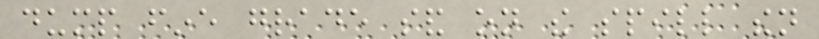dump fine grade sand on the spill then
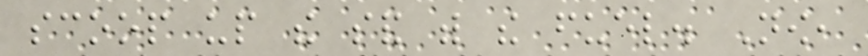scoop up the sand with the fuel. Now,
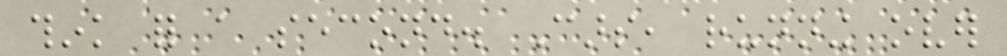think for a second. Cars, running over
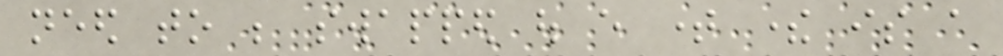need to be swapped out every time there is a
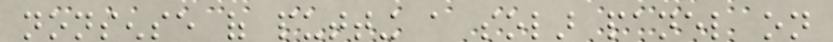nonsense of putting a solar panel on
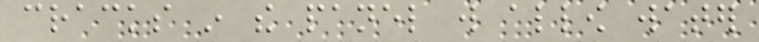cracks in the panel will allow water
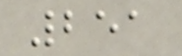251
